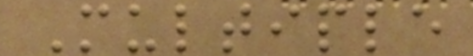Multiple
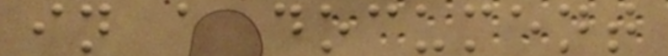in a document
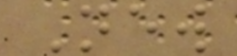New
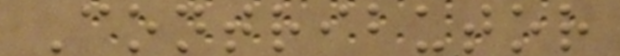Contributor
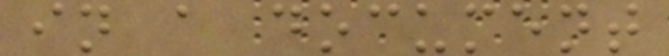in a document
